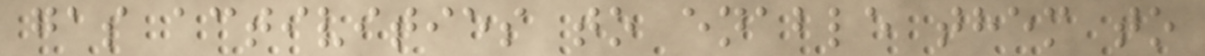gas activities to enable them to
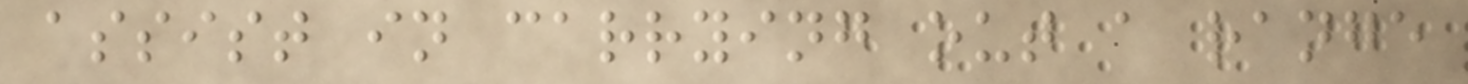assist in carrying out a range
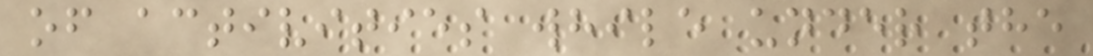of activities while under the
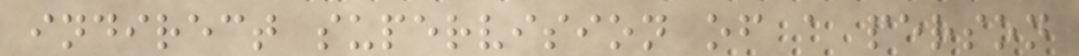indirect supervision of a person
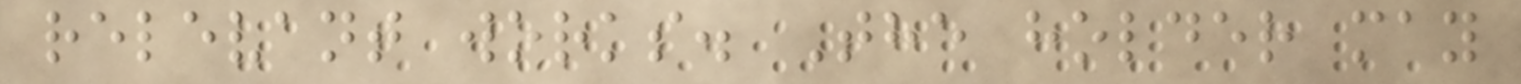relevant works. The holder may
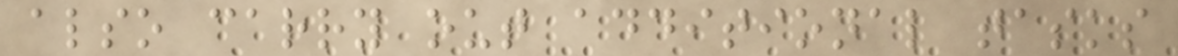also carry out additional tasks
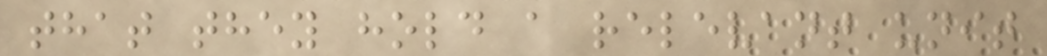that they hold a relevant unit
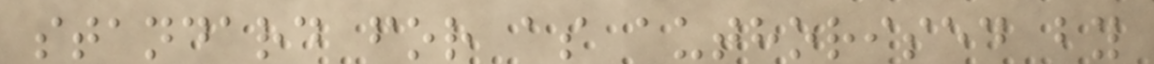standard for as authorised by
